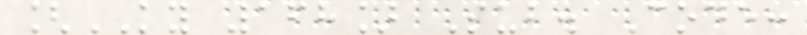[KY 168] Sub. Code:
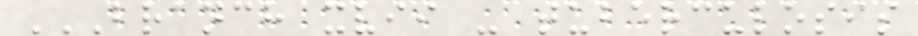BRANCH XVII - TUBERCULOSIS
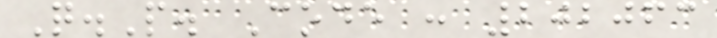Q.P. Code : 202063
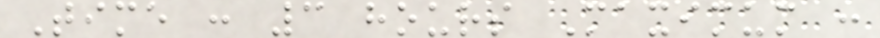Time : 3 hours Maximum :
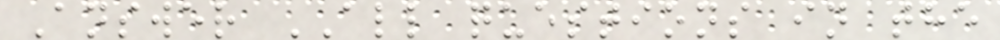Answer ALL questions in the
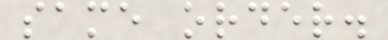same order.
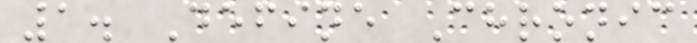1. Define Chronic
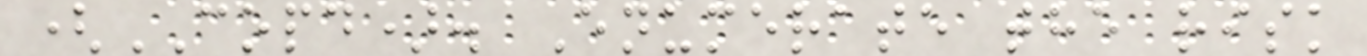(COPD). Enumerate the risk
